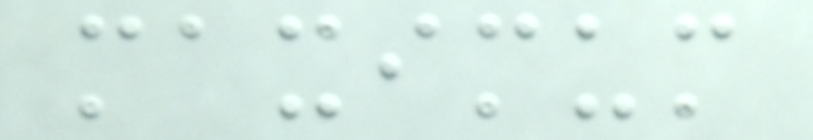maximum
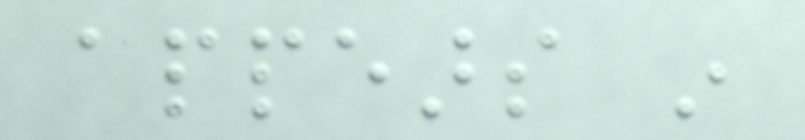appears in
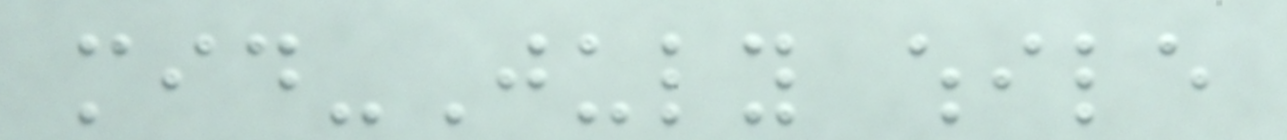mid-July while
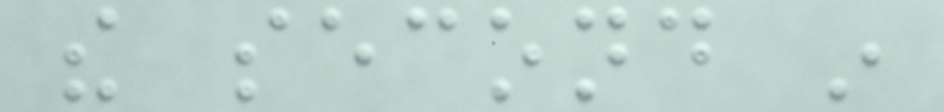the second in
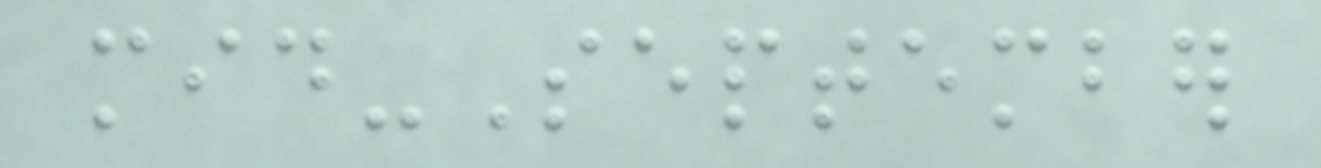mid-September
